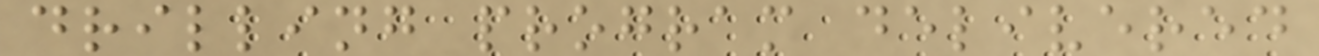drilling program delivered
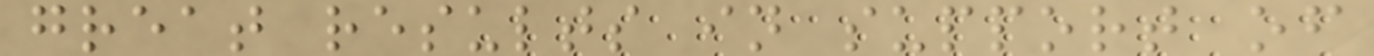great results in support of
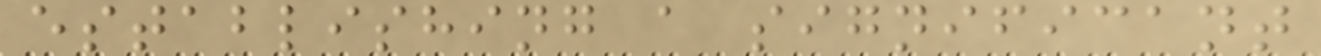establishing a significant
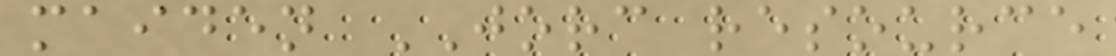maiden JORC resource
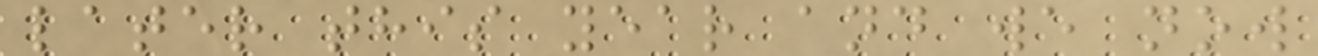later this year and we now
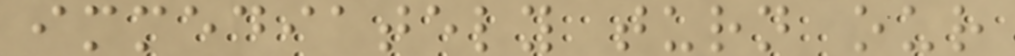immediately turn our
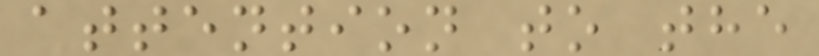attention to the
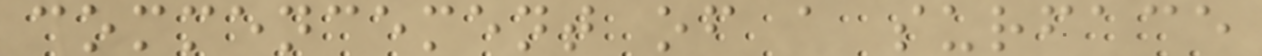commencement of a surface
